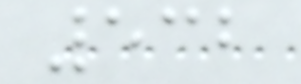532
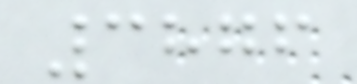3876
